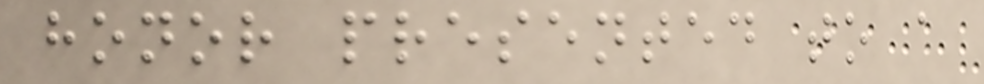honor presented to a
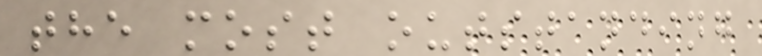the most outstanding
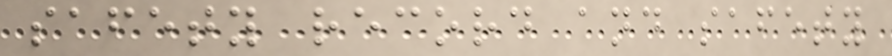safety record and safety
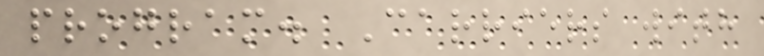program. Carriers with
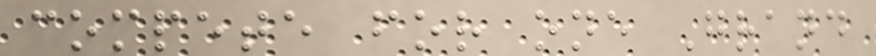compete for one Grand
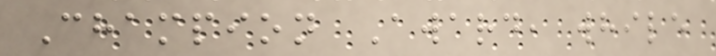Champion Award, while
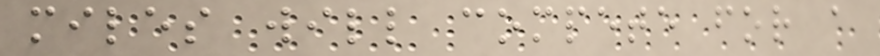miles will compete for a
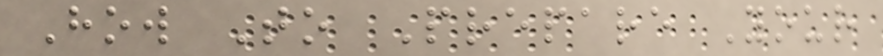How To Prepare Your
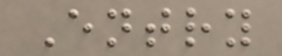Entry
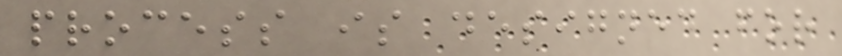process is designed for
